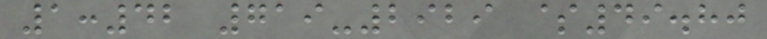1:42 719-2929 $49.80
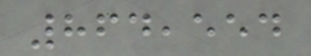864,554
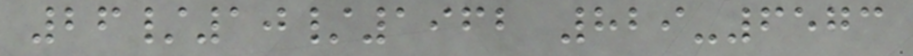26/10/1962 829-6573
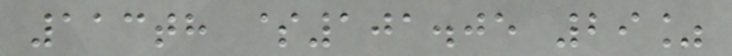113th $101.05 29%
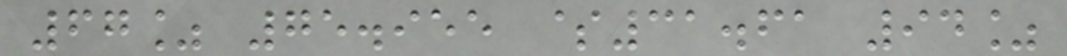67% 75.955 $31.61 94%
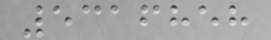5316858
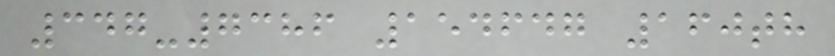347-7386 154647 160th
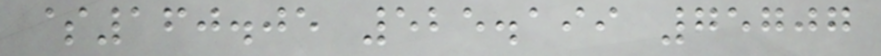$160.05 525.199 75707
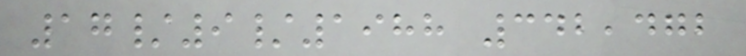17/9/1988 342,472
